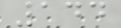144
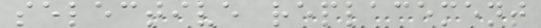selective replacement
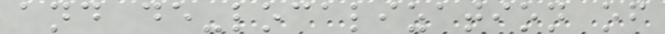and de-localization of
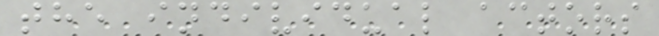the individual actors
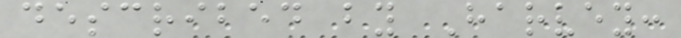described by Harvey:
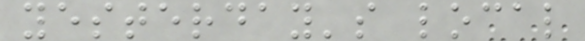yesterday's local
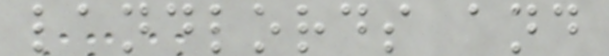landlords and
